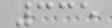335
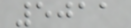5011
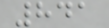841
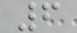6
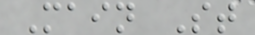Main St
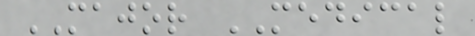MAJOR MEDICAL
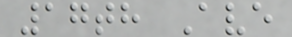17th Ave
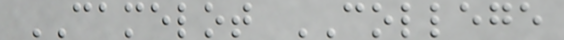CAMELOT COLLEGE
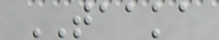TAAKA
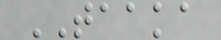TAAKA
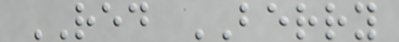RED BERRY
